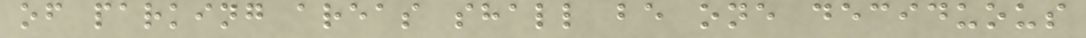of parking areas shall be one deciduous
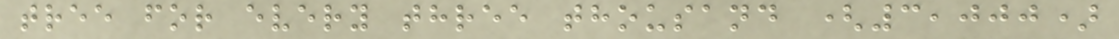tree for every three thousand (3,000)
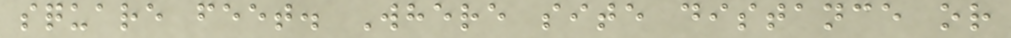square feet. Where site distance or
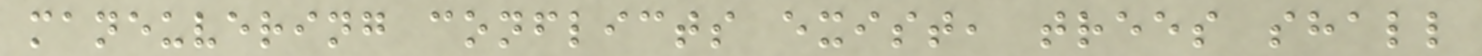maneuvering conflicts exist, trees shall
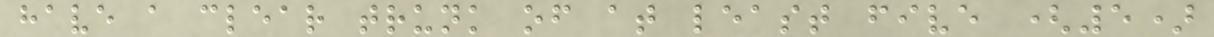have a clear trunk of at least five (5)
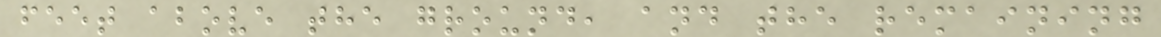feet above the ground, and the remaining
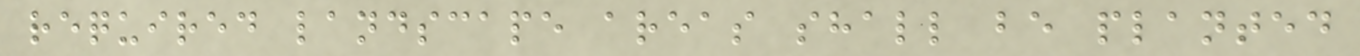required landscape areas shall be planted
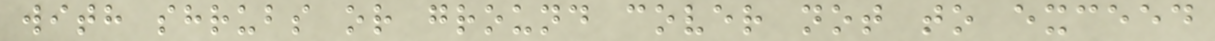with shrubs or ground cover not to exceed
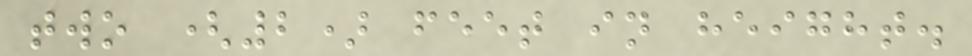two (2) feet in height.
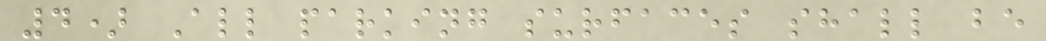4) All parking surfaces shall be
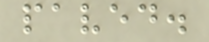paved.
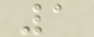1
